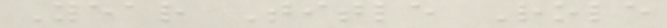Year Title Role
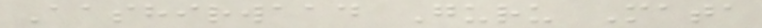Aashirwaad Guru Mata
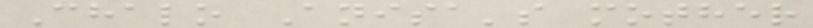Chalo Anisa's mother
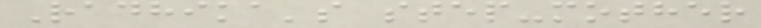Radhika's step-mother
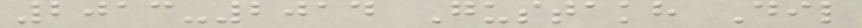2013-2014 Gustakh Dil
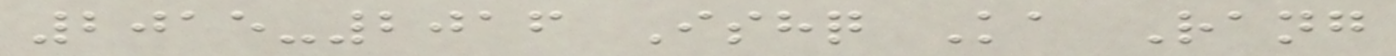2015-2016 Ishq Ka Rang
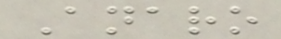Anaro
